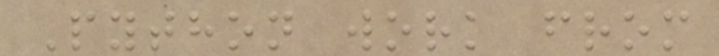Python work from
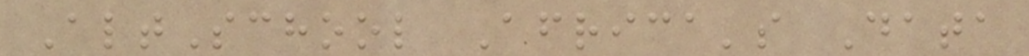AltSchool Africa's Data
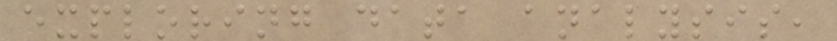exploring data analysis,
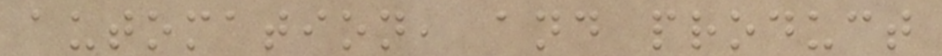automation, and product
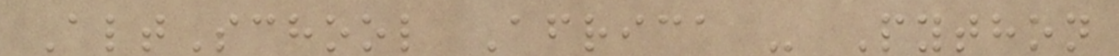AltSchool Africa - Python
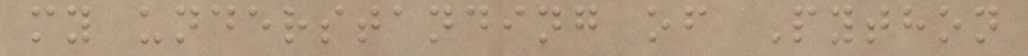my understanding of Python
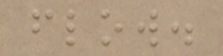flow.
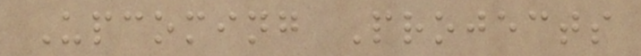Upcoming Projects
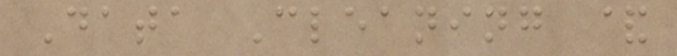Data Cleaning &
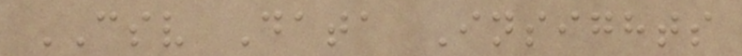CSV Data Insights
